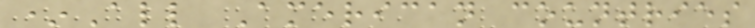*All American countries
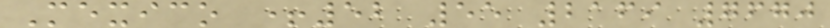Mexico +52 55 2169 7670
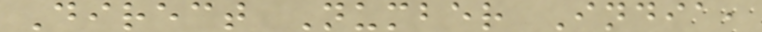Direct Number India,
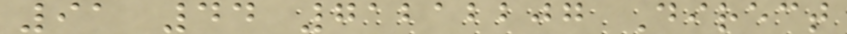91 44 71212207 Direct
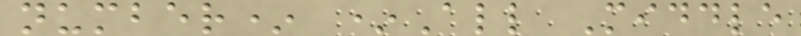number* *All Middle
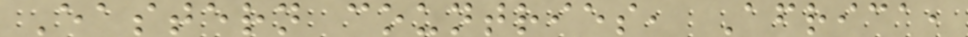Eastern countries, Africa,
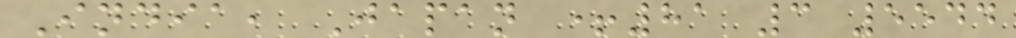India, Japan +81 3 5544
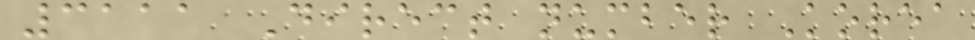3111 Direct number Korea
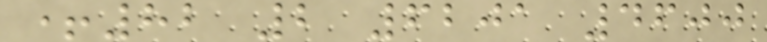+82 2 6201 4600
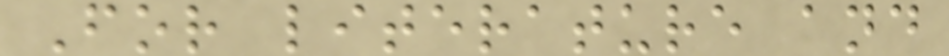For literature and
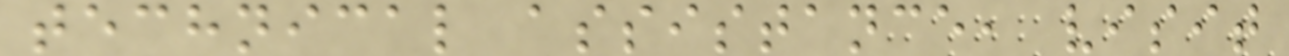technical assistance, visit
